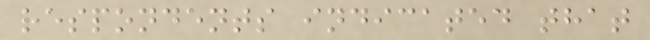respondents indicated that
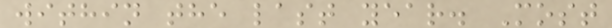within the last year. Most
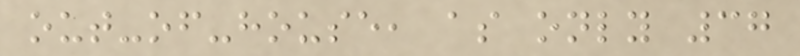out-of-house, as only 37
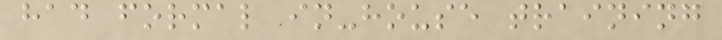had formal in-house training
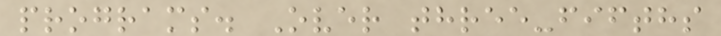programs. Over three-fifths
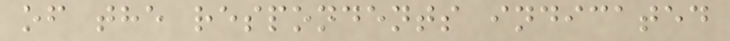of the respondents indicated
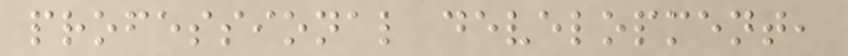professional development,
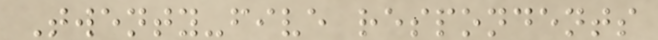Twenty-five respondents
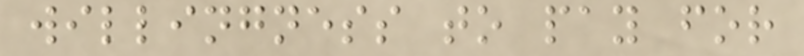willingness to pay for
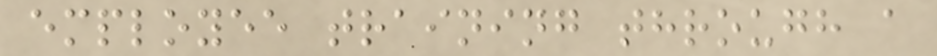employee training through a
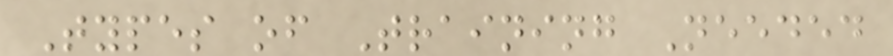Types of Training Needed
